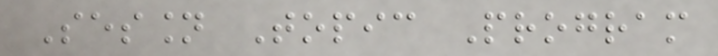Session Topic Program
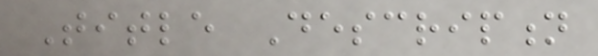Title Description
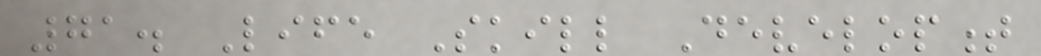71. Life Skill Development
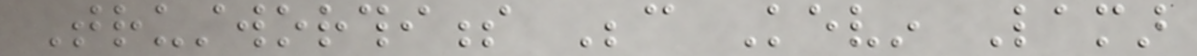Trustworthiness Because Kevin Lamar
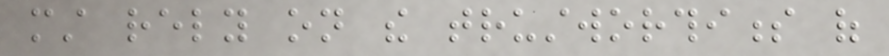must rely on the trustworthiness of
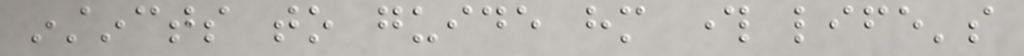instincts to guide him through life's
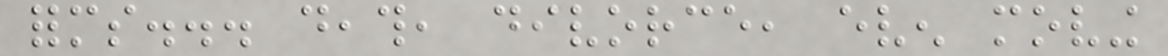forms... death, divorce, even moving
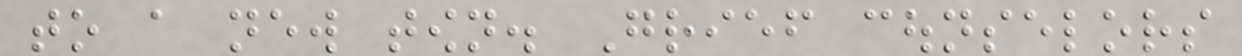to a new town. Grief counselors
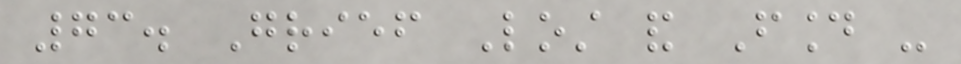73. Grief Lost and Found -
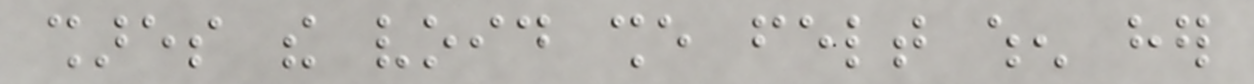shares the void she felt when her
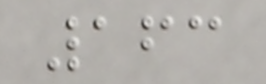163
